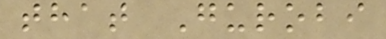that Gurobi
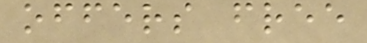offers free
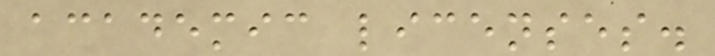academic licenses.
